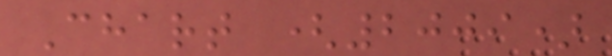Chart (2009)
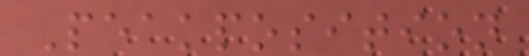Peakposition
